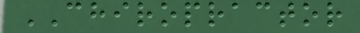CHIROPRACTOR
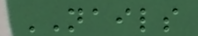NAILS
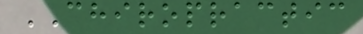CHIROPRACTIC
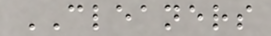CLEANERS
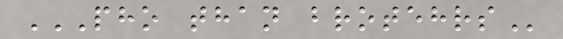PHO THAN BROTEHRS
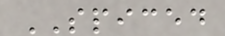SPICED
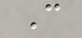C
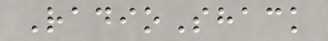RadioShack
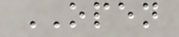OPEN
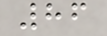86
